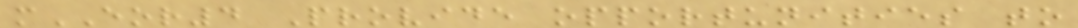mEOR4 Provide opportunities to
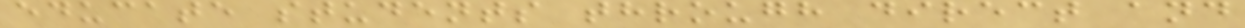educate students through direct and
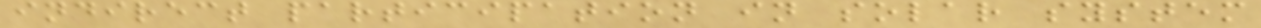indirect participation in solar system
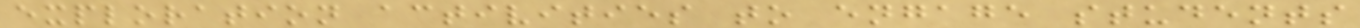exploration activities to engage students
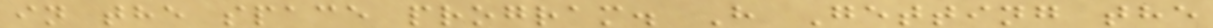in the space program. H Getting the
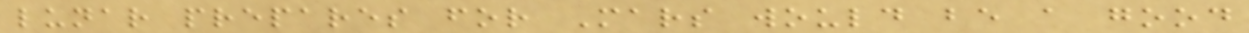lunar prepares for Mars would be a good
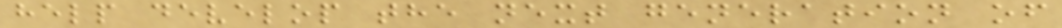help develop the next generation of
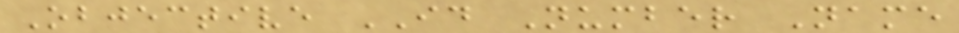Objective ID Number Name
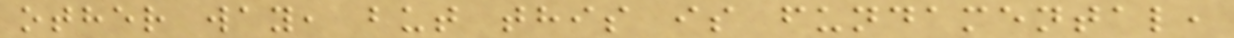other way, but this is fundamental,
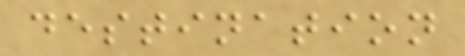destination
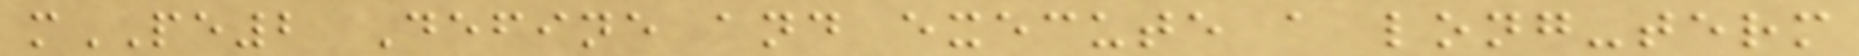mPE2 Define and execute a long-term
